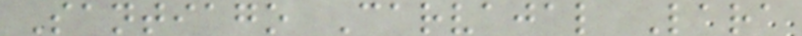Santiago Carvajal Lara
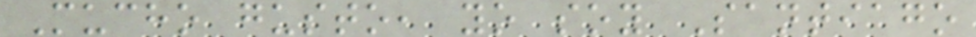Mucho gusto, yo soy Santiago
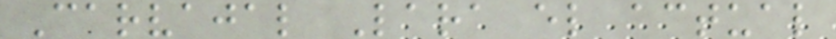Carvajal Lara el actual
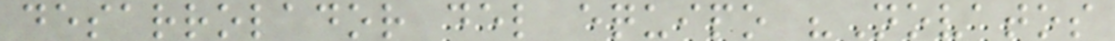desarrolador del equipo "Novatos
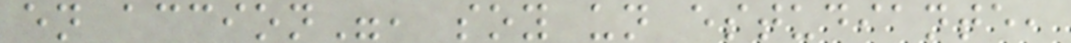en accion", soy un estudiante,
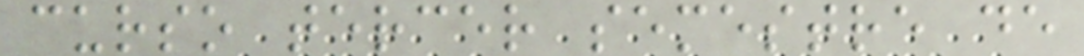curso tercer semestre de
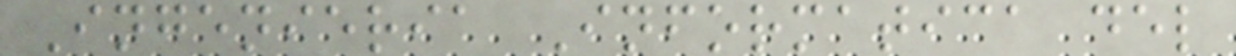Ingenieria Informatica del
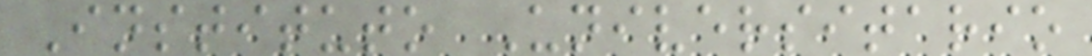Instituto Universitario
